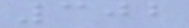302
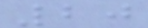20
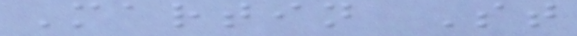Martin St
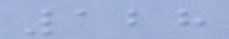128
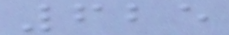625
